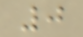0
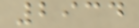2934
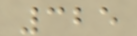325
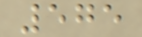575
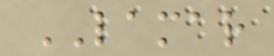LAMAR
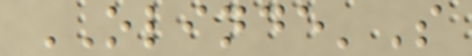OLINDE'S
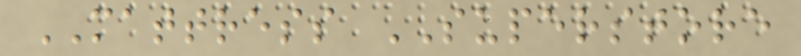MATTRESS SUPERSTORE
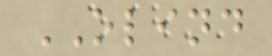OLIND
